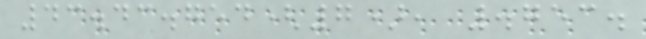43.43.754(7), .753.
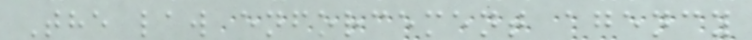The law enforcement agency
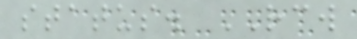status. RCW
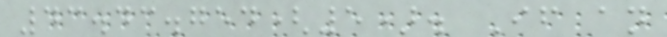43.43.754(5). If an
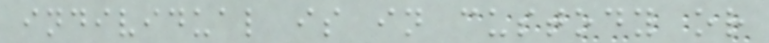individual is in custody or
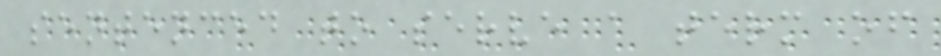sentenced to serve a term of
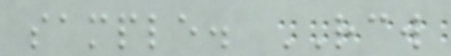sample. RCW
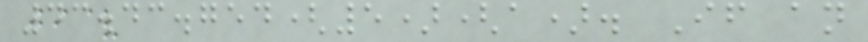43.43.754(5)(a). If an
